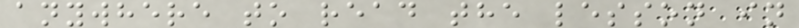anywhere to read the lesson in
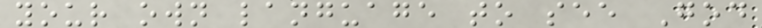your own language to see God
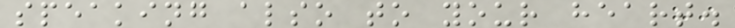speaking also to your heart.
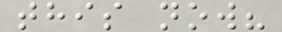this now?
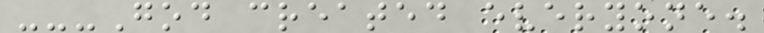---God created everyone.
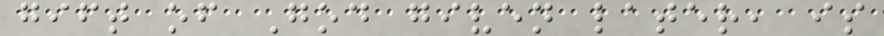gift of God given later, is
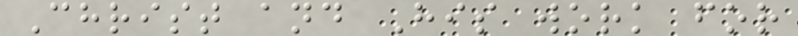Christ and His work for
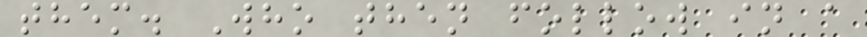them. Who then follow in a
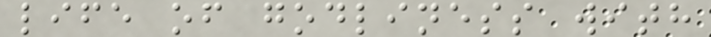life of godliness with
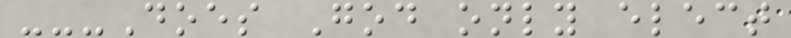---Does God only elect
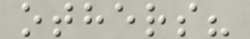others?
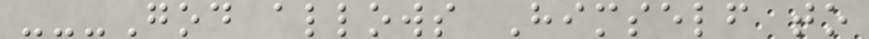---God allows Himself to
